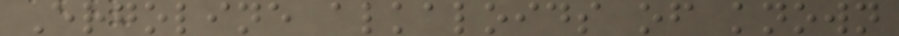Ergoline alkaloids of known
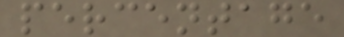percentage
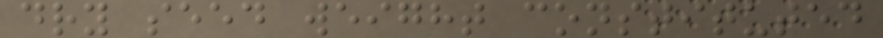dry seed weight constituted
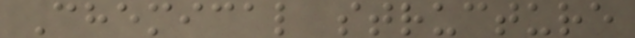Chemical structure
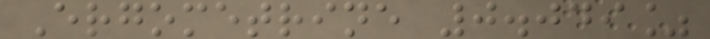Ergometrine 0.049%
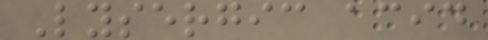Lysergic acid
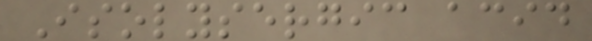Isolysergic acid
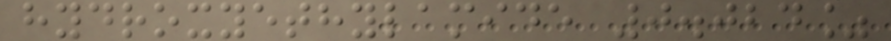hydroxyethylamide 0.024%
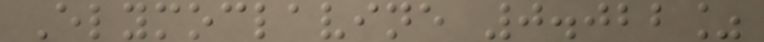Elymoclavine 0.022%
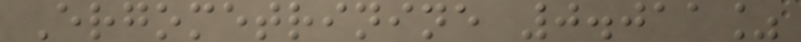Ergometrinine 0.011%
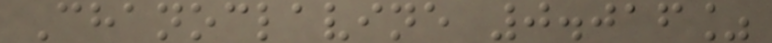Chanoclavine 0.016%
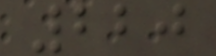220
